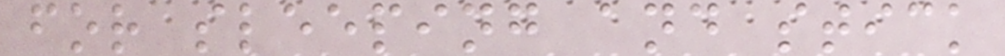for sleeping and stick
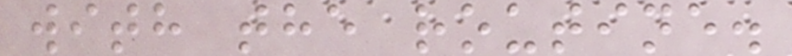with the routine.
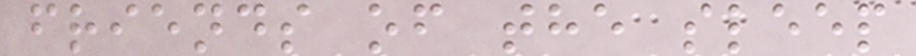friends of the sleep
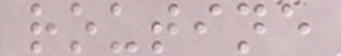routine
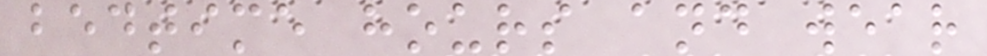bedtime hours and wear
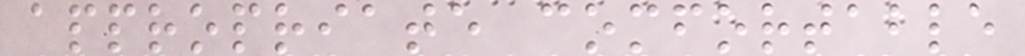appropriate comfortable
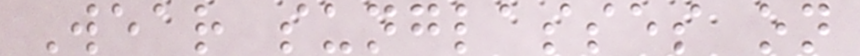Wear sunglasses on
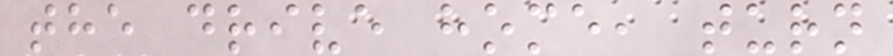the drive home, turn
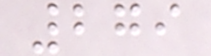279
